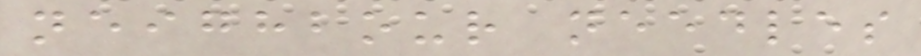neighbour needles
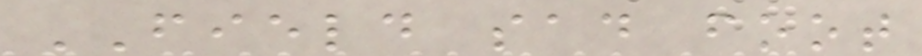FIELD sad foot
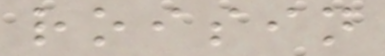roisin
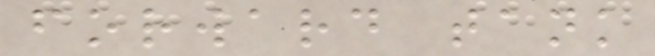forward tank
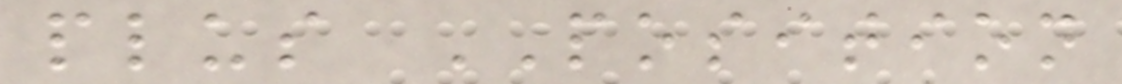plus POSITION
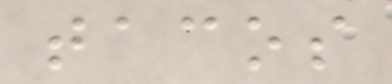tacos
